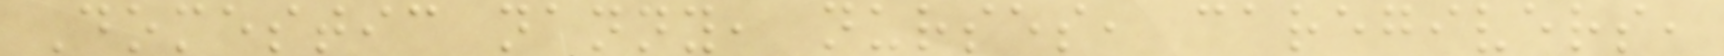Domestic nanny, nurses, caregivers,
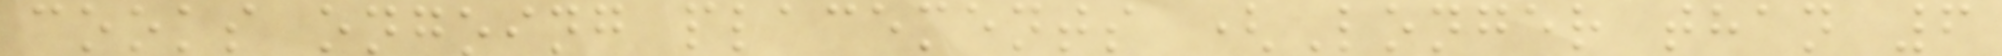cooks ongoing placements (Longer than 6
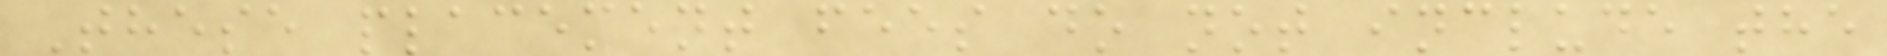These placement fees do not include the
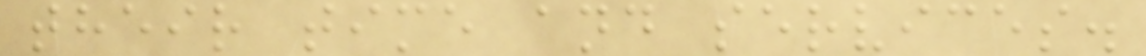their time and services.
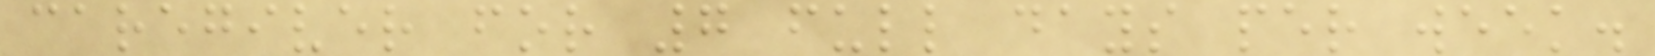caregiver for 7 full days per week.
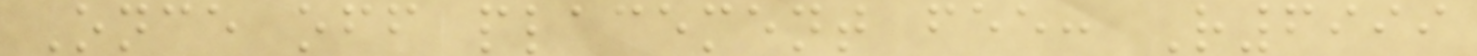Once off placement fee: R6999
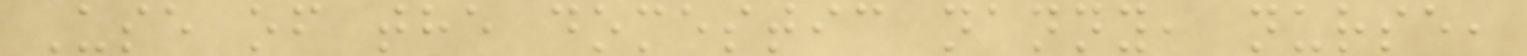Use of the domestic nanny, nurse,
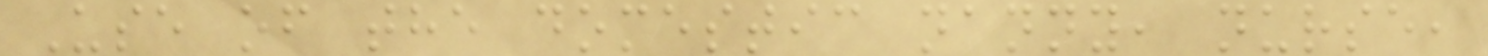Use of the domestic nanny, nurse,
